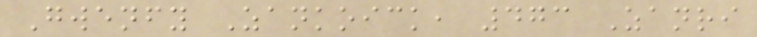Gwenfy Zankoick, 473 Zanri
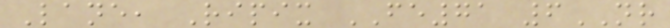Lane, Ripix FE71 6NR
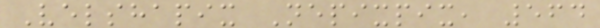Velshapix Nepixpix, 564
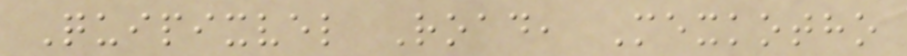Quipixvel Road, Mexkotho
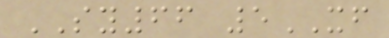SY66 5XF
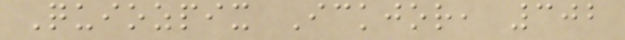Quiozpix Ickjor, 302
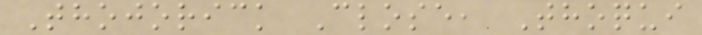Thojorick Close, Thoqui
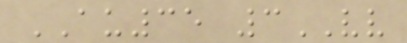AU35 3VV
